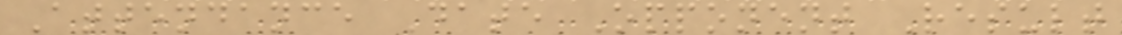Attendance Date Opponent Result
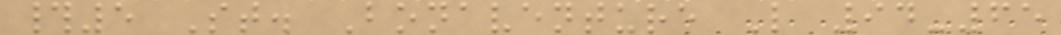#5 St. Bonaventure L 94-65
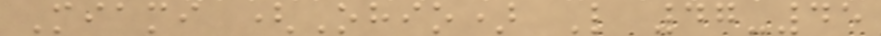Miami (Ohio) L 47-45
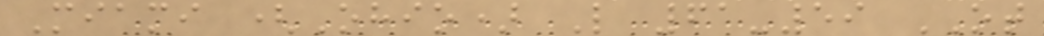Miami (Ohio) L 61-59 OT
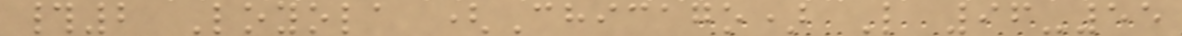#2 Loyola (Chicago) L 96-55
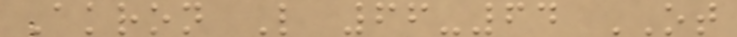Akron L 66-64 OT
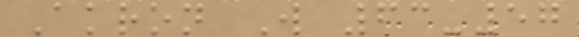Akron W 63-57
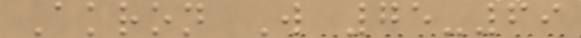Akron W 75-69
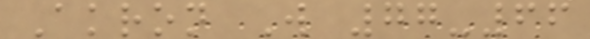Akron W 77-66
